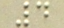4
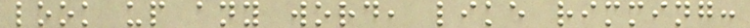look up any word, like rimming:
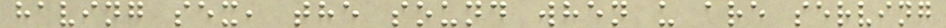having sex, the sound when u are serving
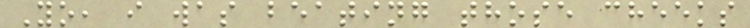Yo, i was beating those cheeks
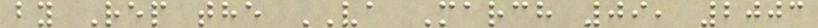by Rep the VA March 09, 2003
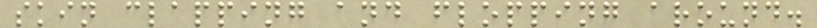skin clapping and flopping around.
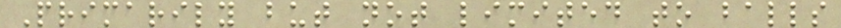Primarily but not limited to balls
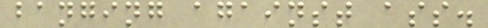banging against ass.
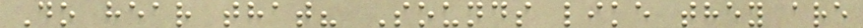Do hear that? Sounds like they are
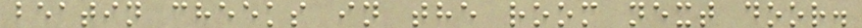beatin cheeks in the room next door.
